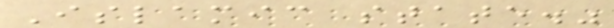Islamic state."
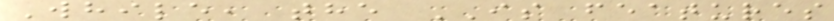While, the IS features
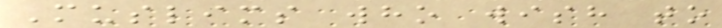Muslims who wish to
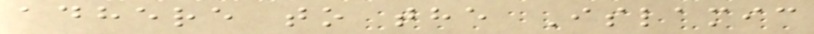adhere to the Islamic
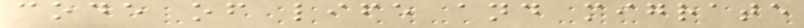code of life and migrate
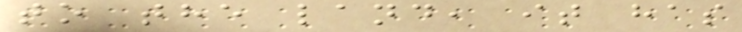to the land, it has
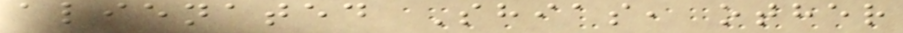alienated Shias, other
